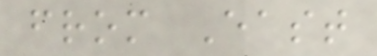from East
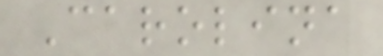Carolina
